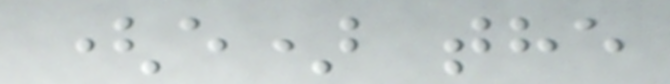(e) the
